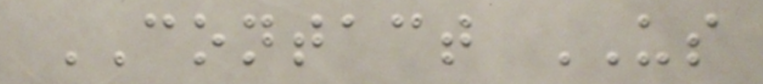CONTACT US
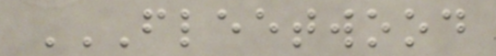FLEETWOOD
